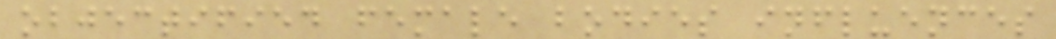objectified female bodies influences
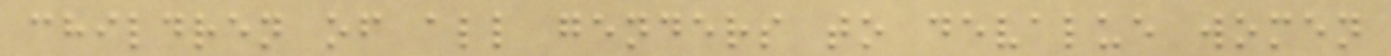children of all genders to devalue women
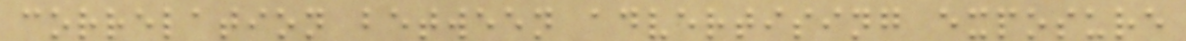correlation between advertising exposure
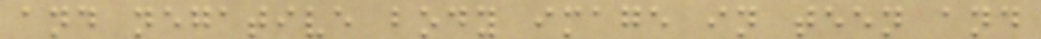and negative body image in teen and
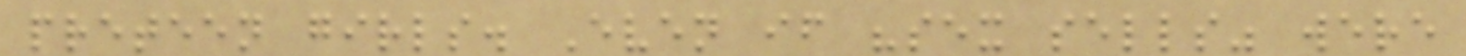preteen girls. Even if "sex sells" were
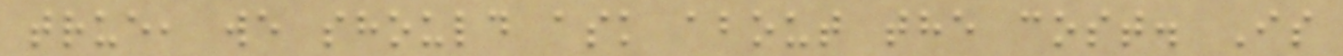true, we should ask about the cost. Is
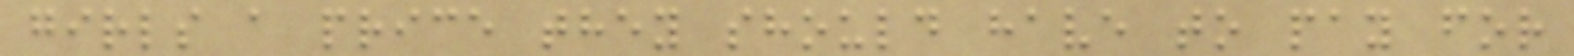girls a price they should have to pay for
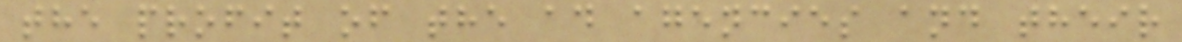the profit of the ad agencies and their
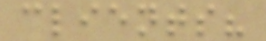clients?
